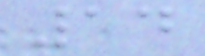14
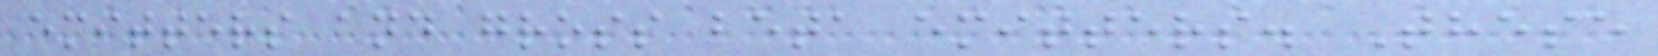emitters and gross beta emitters. These
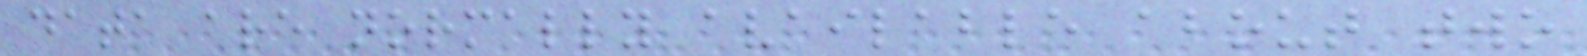data are normally available about two
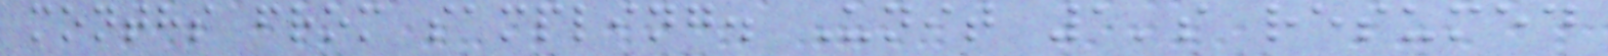months from sampling. Unit 1's resumed
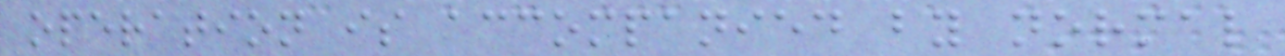operation is accompanied by normal
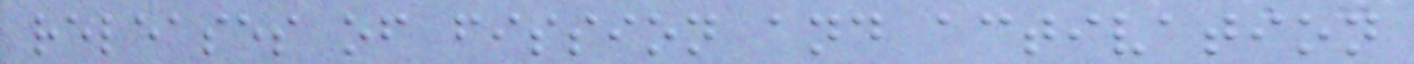releases of fission and activation
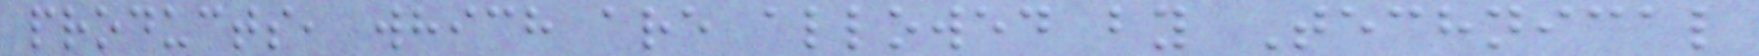products, which are allowed by Technical
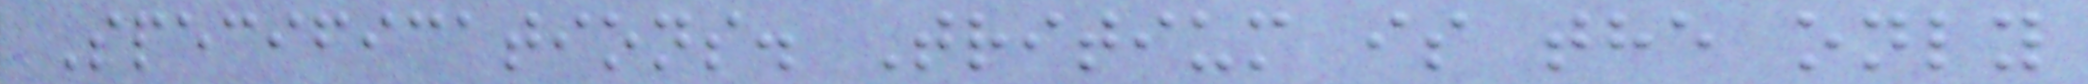Specifications. Tritium is the only
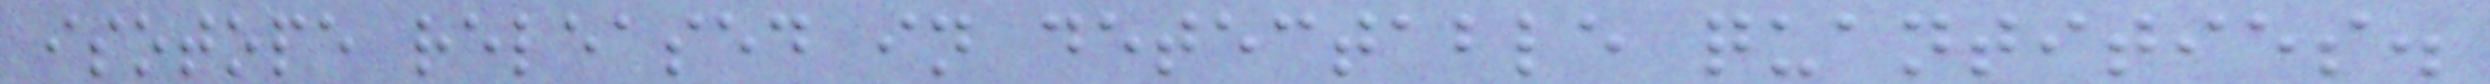isotope released in detectable quantities.
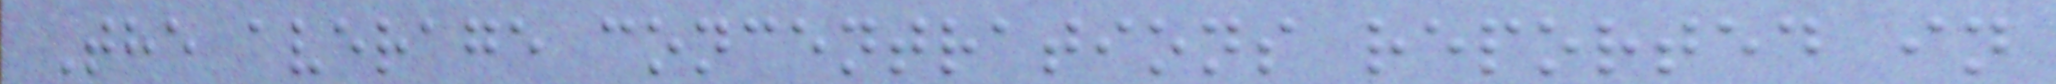The average concentrations reported in
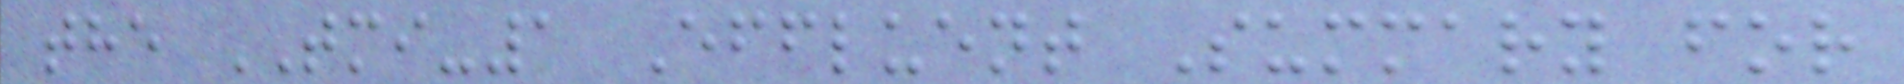the TMI-1 Effluent Summary for
